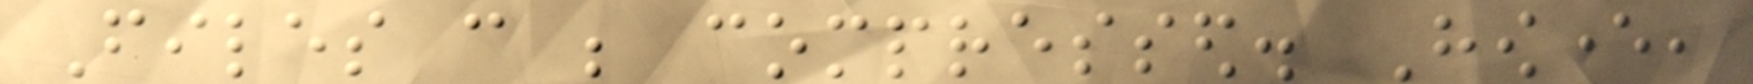Files can be compressed. However,
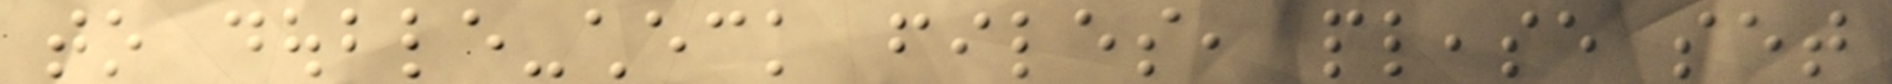to double-check files, please set
